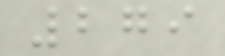279
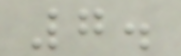7.
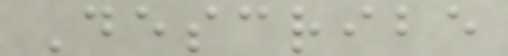Describe
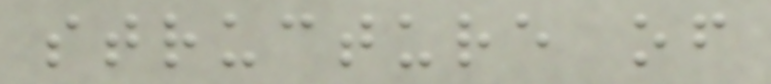structure of
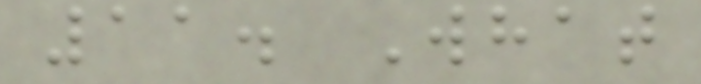11. What
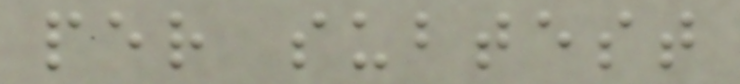per subtest
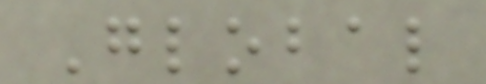Global
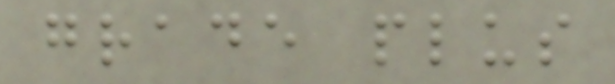grade plus
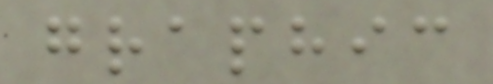graphic
